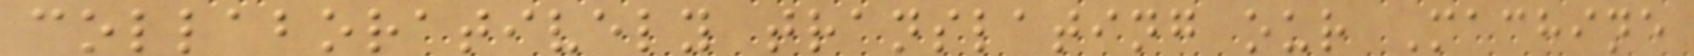collaboratively translating our Machine
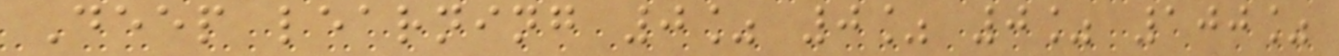Deep learning 0% 0% 0% 100%
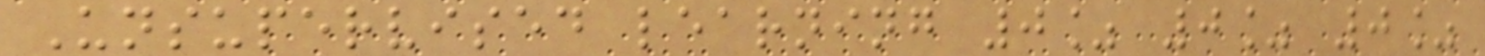Unsupervised learning 0% 0% 0%
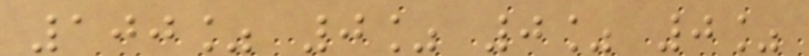100% 0% 0% 0%
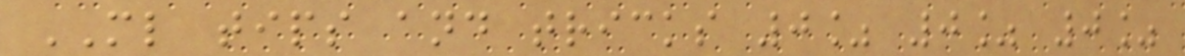ML tips and tricks 0% 0% 0%
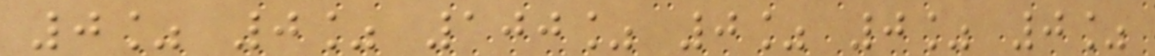0% 0% 100% 0% 0% 0%
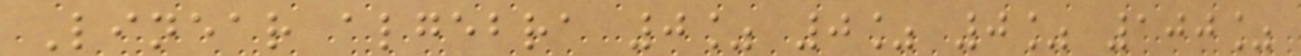Linear algebra 0% 0% 0% 100%
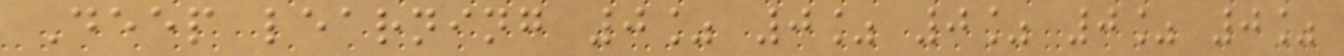Deep learning 0% 0% 0% 0% 0%
